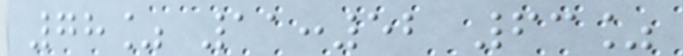78% 11:52 63%
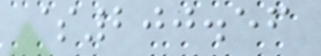$200.56
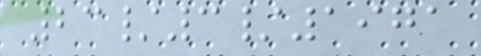23/3/1971
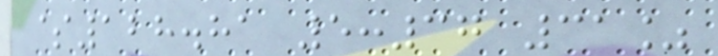$128.81 5:37 31%
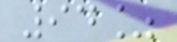94%
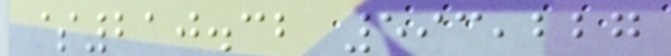$210.32 593,227
